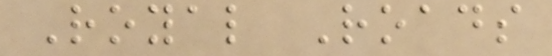Royal Roads
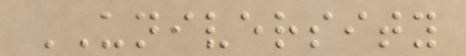UNIVERSITY
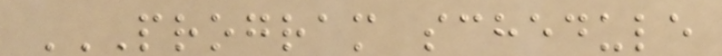PROGRAM SCHEDULE
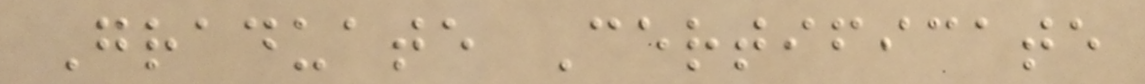Graduate Certificate
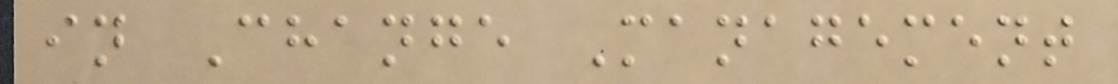in Change Management
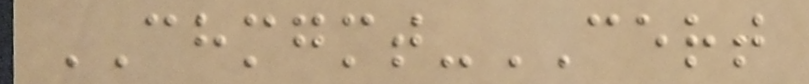CHMGMT-CERT
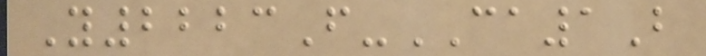Y2223F-CA1B
